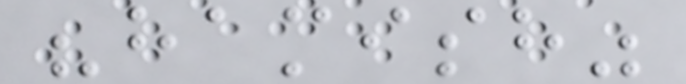"hamish"
